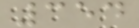354
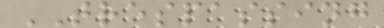TRESPASSING
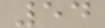54
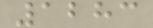1283
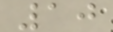10
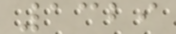1329
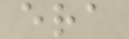era
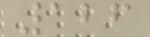126
